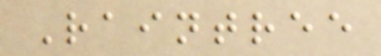Raintree
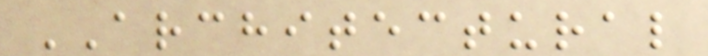ARCHITECTURAL
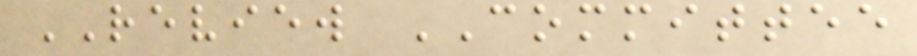REVIEW COMMITTEE
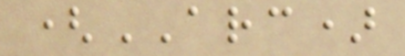(ARC)
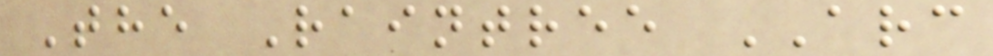The Raintree ARC
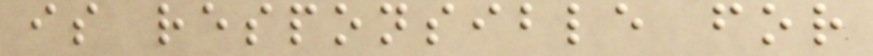is responsible for
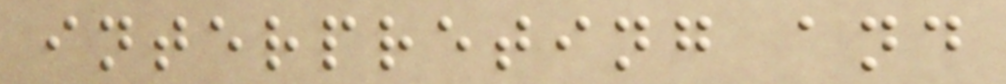interpreting and
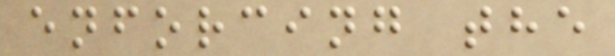enforcing the
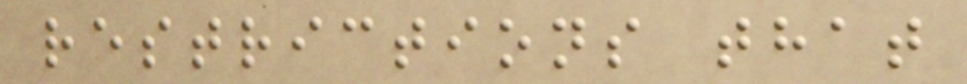restrictions that
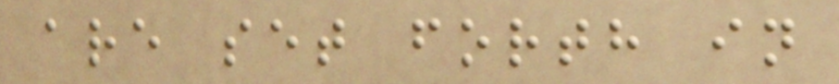are set forth in
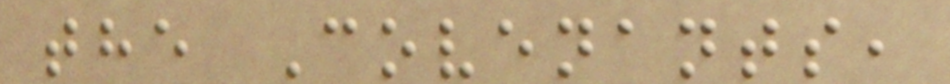the Covenants,
